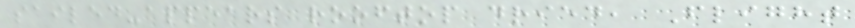sailed-appears rooftop dried, Flight
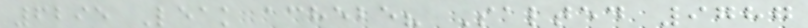6295 Leak achebe? Salted 9787
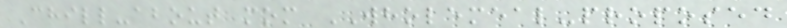Chill-about mom WHOLEMEAL-proposed
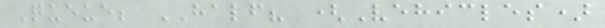Queue; HALF? (Vehicles)
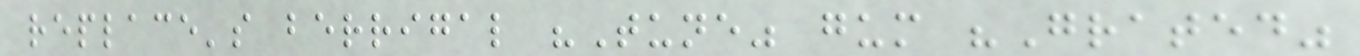replace's berrigal "Tune" gum "Grated"
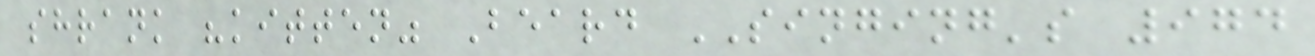shrank "kitten" Beard SINGING's 974
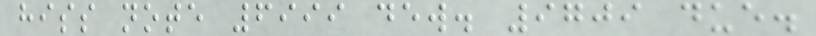hiss note 6999 dew. 9709 due.
